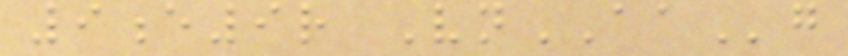9e9r VnAAg
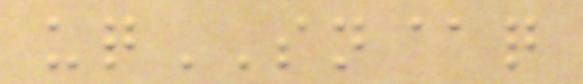uqSN@q
